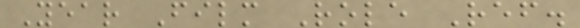Year Film Role Ref.
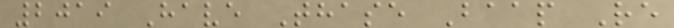2019 Have Thase Baap Re
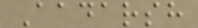Aadarsh
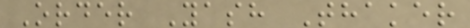Order Yash Thaker
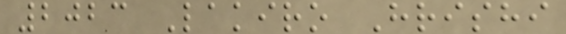2023 Lakiro Hrishi
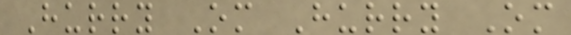Hurry Om Hurry Om
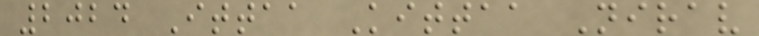2024 Ittaa Kittaa Nirav
